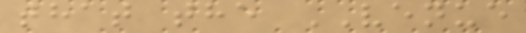that the VENUE
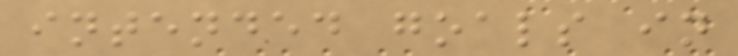intended goals in
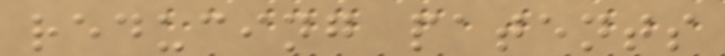reducing patents
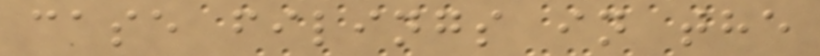case filings in the
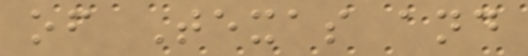of Texas and
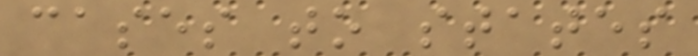cases to states
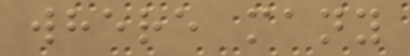where many
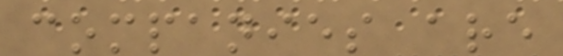companies are
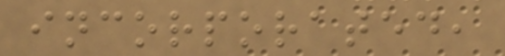incorporated,
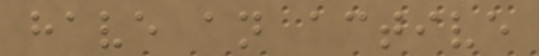have an active
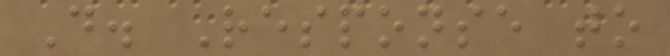D. Response to
